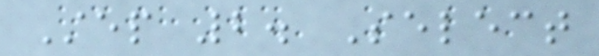Step 2. Select
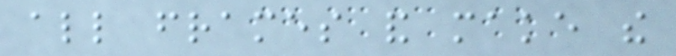all frames and make the
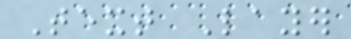Text Layer
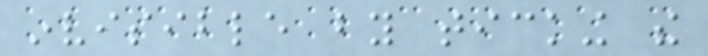invisible by ticking the
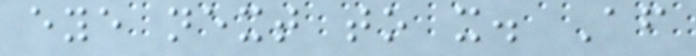eye next to it. After
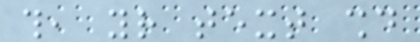this, your text should
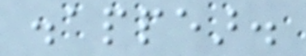disappear.
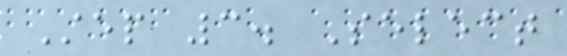Step 3. Select
